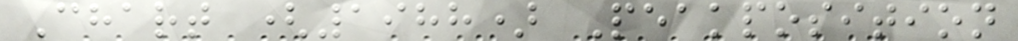Chart (1988) Peakposition
